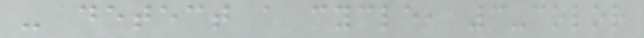- detect a cycle, 3-color
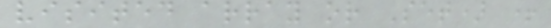visited array or Set) +
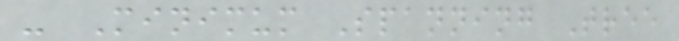- Minimum Spanning Tree
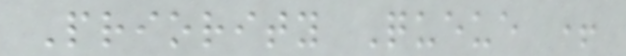Priority Queue +
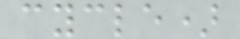cycle)
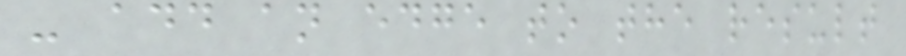- add an edge to the result
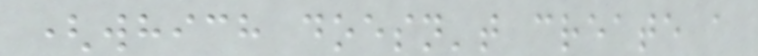(which doesn't create a
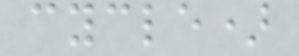cycle)
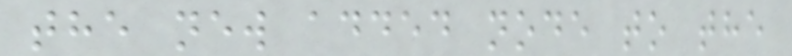the new added node to the
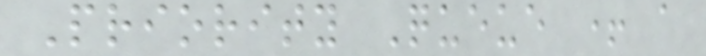Priority Queue + a
